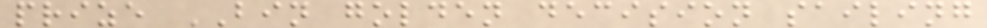prize BIN golden decision sailing
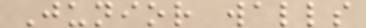Junior walls
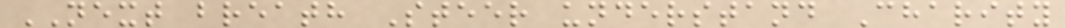NEXT breath Steer understand Charity
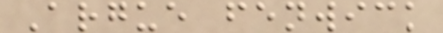Argue fenwick
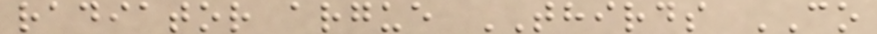radiator argue THIRDS CO
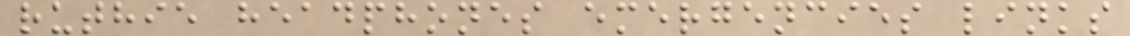ruthie headphones emergencies links
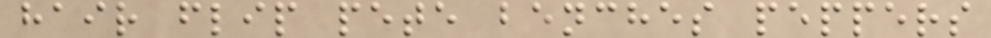hair flip pete benches peppers
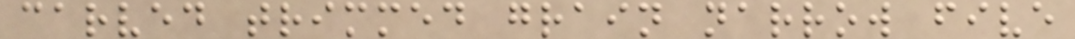carved trimmed grain narrow five
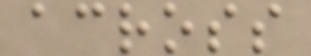across
